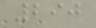290
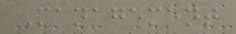Management
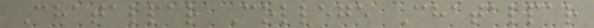Chatalpar College Chatalpar
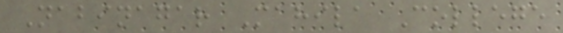Nabinagar Mahila College
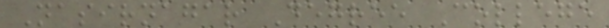Nasirnagar Degree College
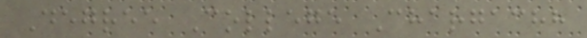Degree College Chargachh
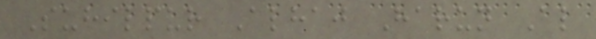Suhilpur Alhaj Harun Al
